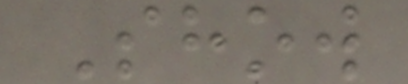Show
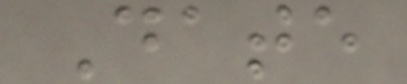Date
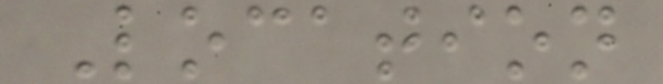Location
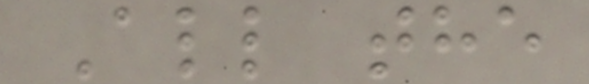All the
